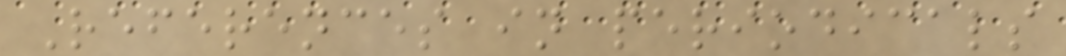References in periodicals
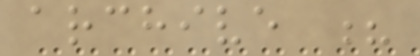archive ?
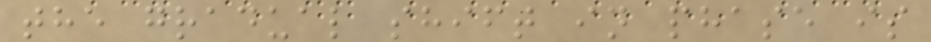the gradual shift in phase is
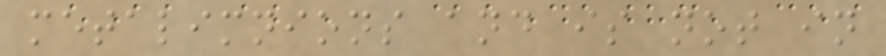metalimnions and is not in
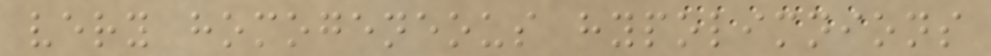very homogeneous hypolimnions
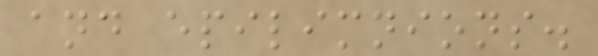and epilimnions.
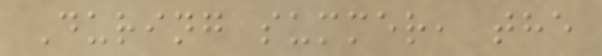During summer, the
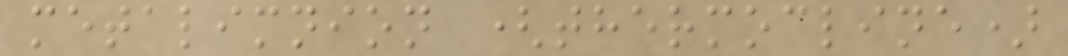metalimnion (thermocline)
